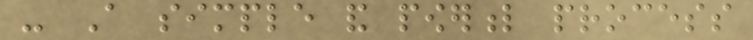- A simple and powerful process
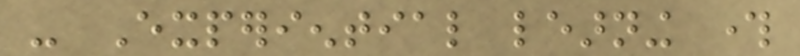- Experiential learning through
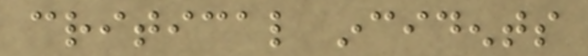critical incidents
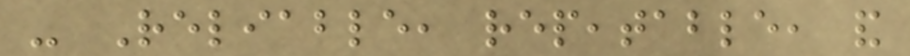- Reliable, repeatable, and
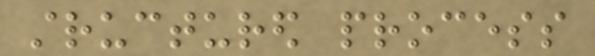structured process
